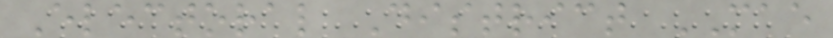Electoral District MAE
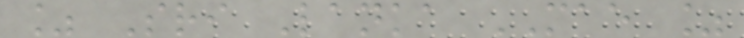% Sri Lanka MAE %
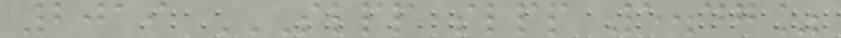2019 SLPP SLPP 5.47%
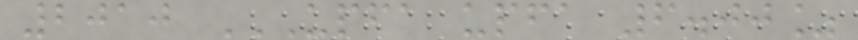2010 UPFA UPFA 6.00%
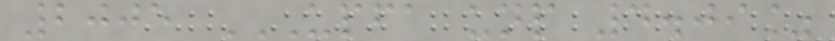2005 UPFA UNP 4.09%
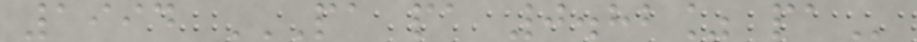1994 PA PA 0.82% PA
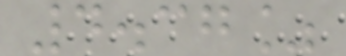4.37%
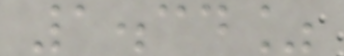1.34%
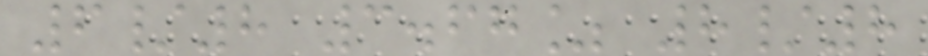6/8 3.67% 8/8
